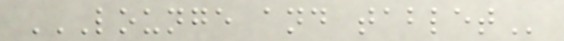LOUNGE AND TABLET
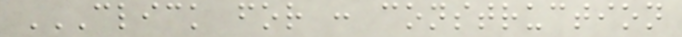CLICK FOR : CONSTRUCTION
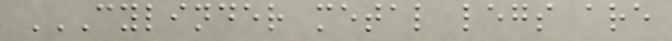CYLINDER METAL LEGS ARE
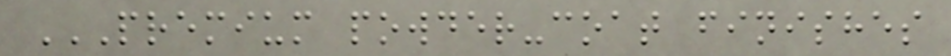PREMIUM POWDER-COAT FINISHES
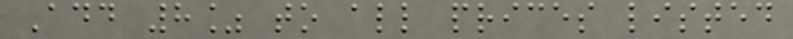Add 8% to all prices listed
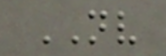NV
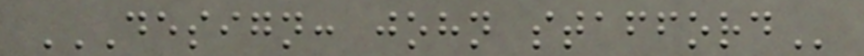DESIGN: JOHN STAFFORD
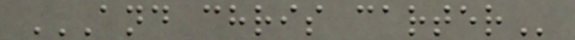AND CHRIS CARTER
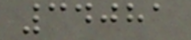34081
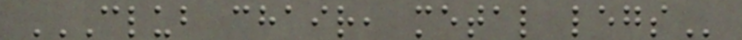CLUB CHAIR, METAL LEGS
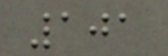101
